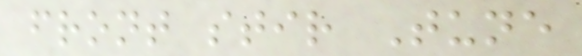front stir Tune
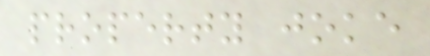property joke
